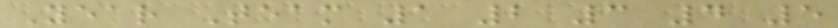Year Team 1 2 3 4 5
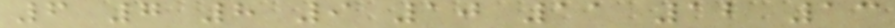6 7 8 9 10 11 12 13
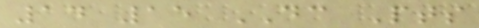14 15 DC Pts
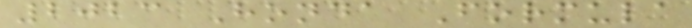2023 Honda Formula
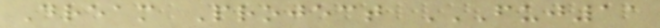Dream Project FUJ11
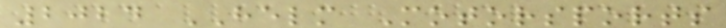2024 HELM Motorsports
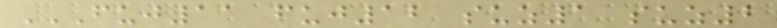FUJ11 FUJ12 SUZ1 SUZ2
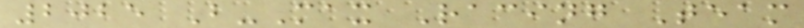2025 B-Max Racing Team
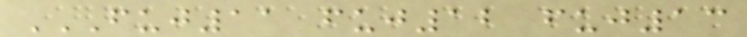FUJ11 FUJ12 FUJ13
